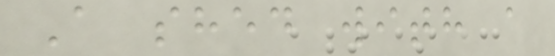A shed with a
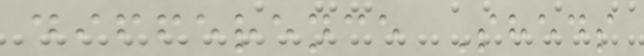difference Sheds
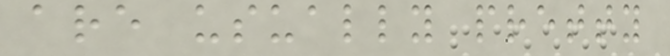are usually pretty
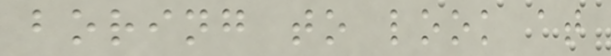boring to look at
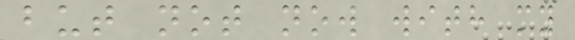but not now with my
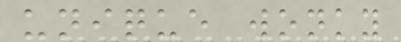unique wonky
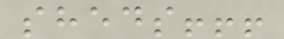sheds!!!
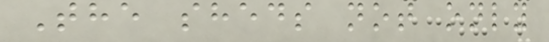The sheds not only
